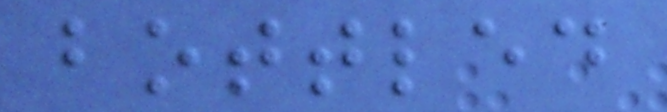bottled
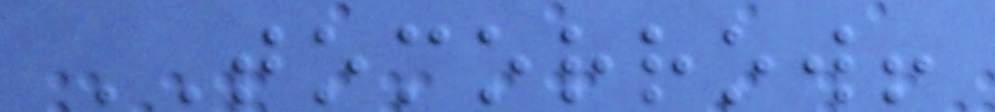TOMORROW!
